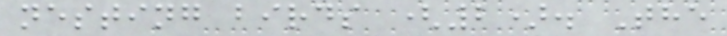nesting birds (2). The
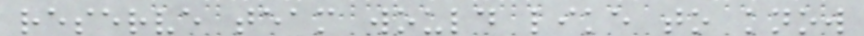reserve team would like to know
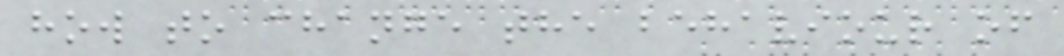how to change the behaviour of
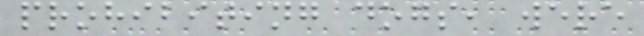prohibiting dogs, were
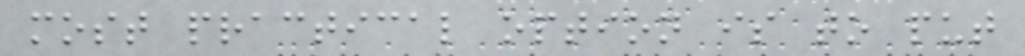most practical option is to put
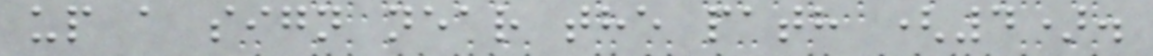up a sign near the path (4).
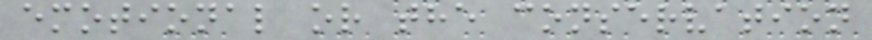emotional or the conservation
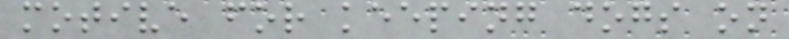motive for keeping dogs on
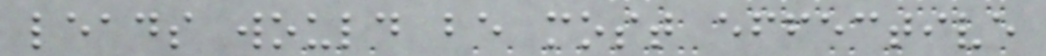leads would be most effective
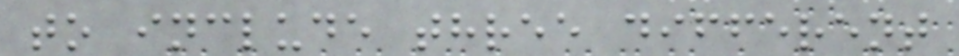to include three different
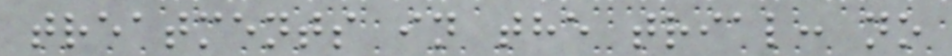treatments in the trial: no
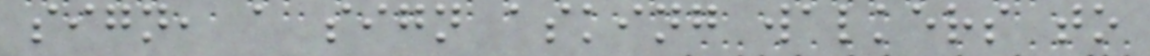sign, a sign asking walkers to
